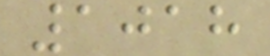1018
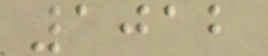1012
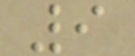9
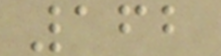162
